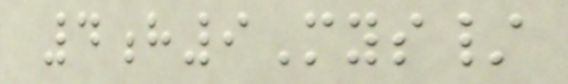4h9Mys/
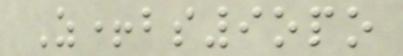Z+bs9opo
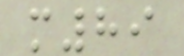m89
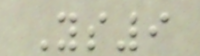Ys9
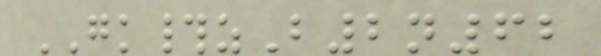GK#zB2n62
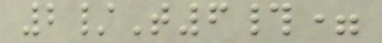2/T6#=
